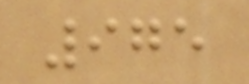975
